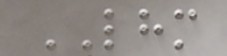LHM
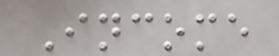Income
